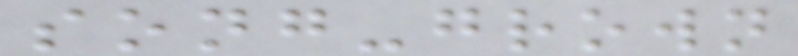song-grown
